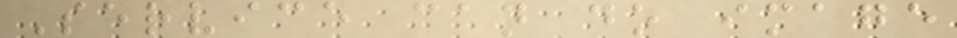Service can do image
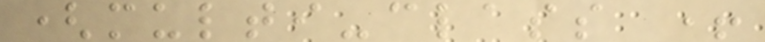(multi-class +
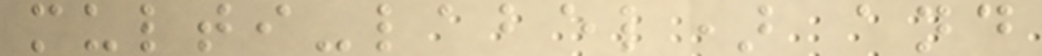multi-label) and
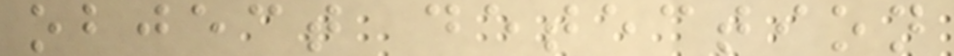object detection
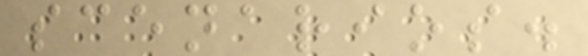scenarios.
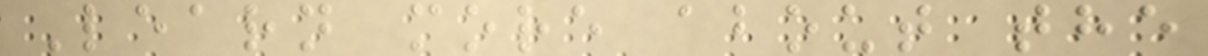Learn more about the
